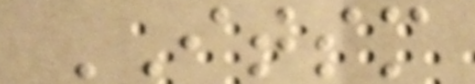ITSM
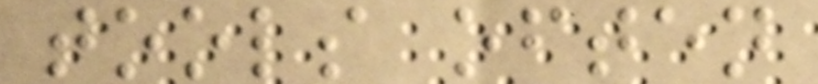tools often
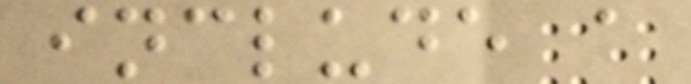include a
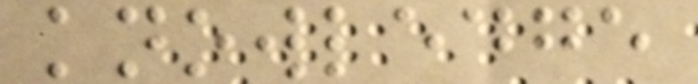knowledge
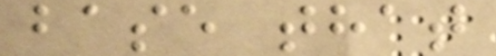base that
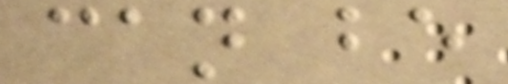can be
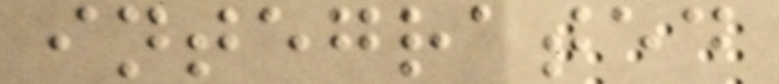integrated
